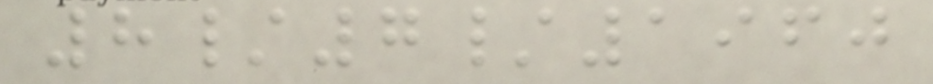8/7/1960
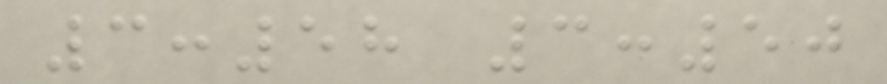3:58 3:50
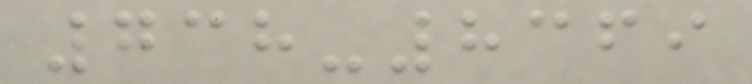738-8369
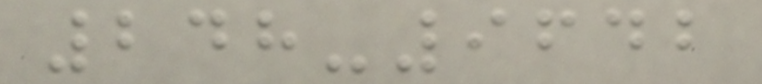248-9642
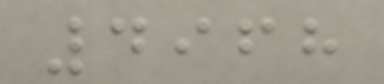4968
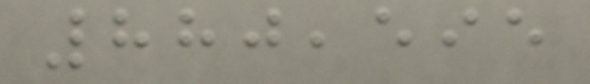880,595
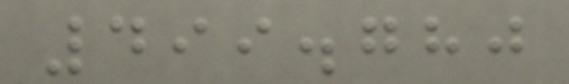499.780
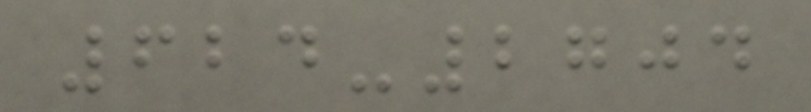624-2704
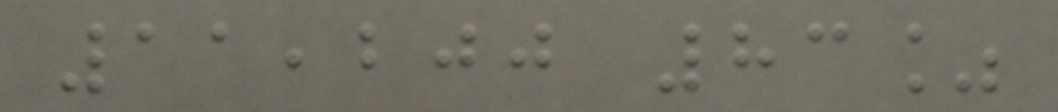11,200 83%
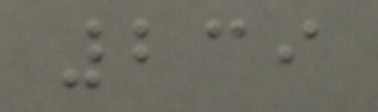239
